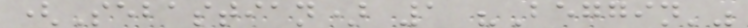(Sebastian) 1 "Beggin'"
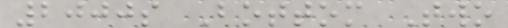2000s Bottom Two
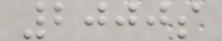2000s
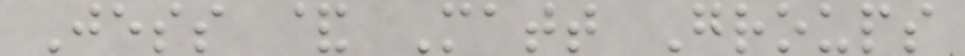Jess & Matt Groups
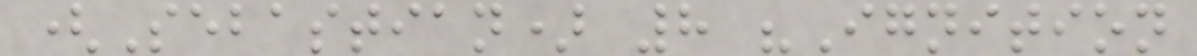(Sebastian) 8 "Ignition
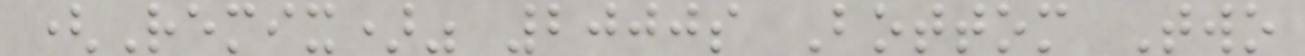(Remix)" 2000s Bottom Two
